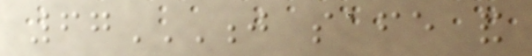67J SAFE AND
